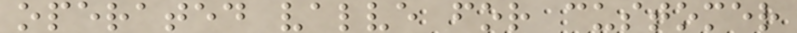operated valve for customer
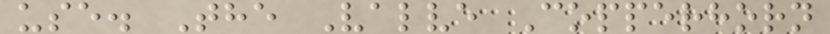use. The Valve Copperhorn
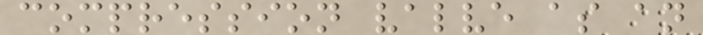compression valve as an
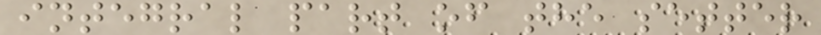integral part of the setter
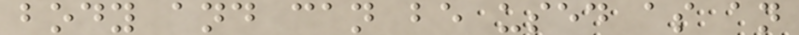body and can be used as an
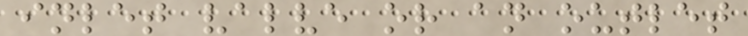inlet valve or an outlet
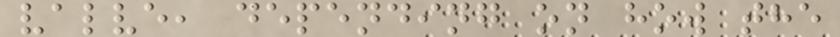valve, depending on how the
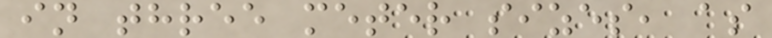in three meter sizes, as
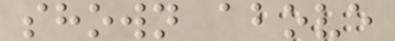shown above
